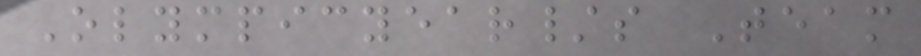Olympicyear/s Team
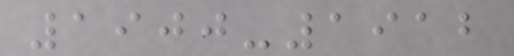1900-1912
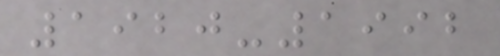1920-1992
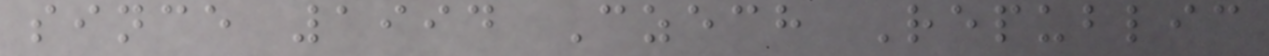since 1994 Czech Republic
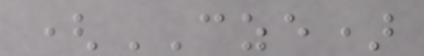(CZE)
